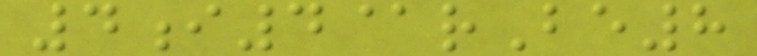4i4@rBe8
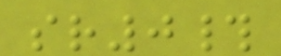sr0#
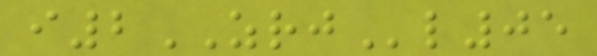i2ZRJl05
